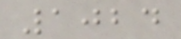1024
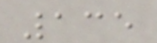135
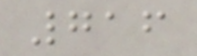716
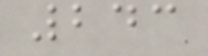243
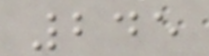245
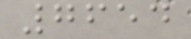7654
